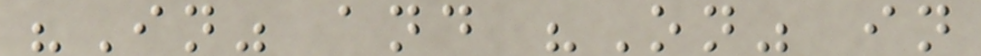"In" and "On" in
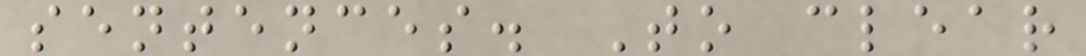sentences. To clear
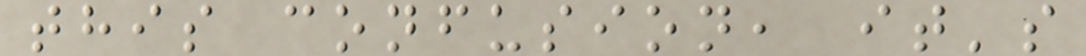this confusion, it's
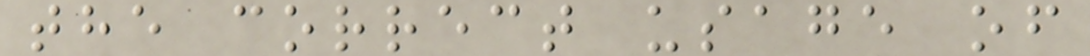the correct usage of
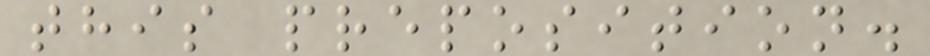this preposition.
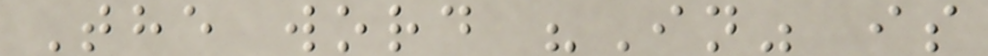The word "In" is
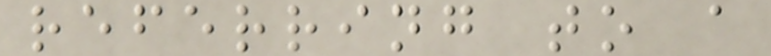referring to a
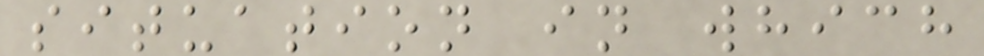situation in which
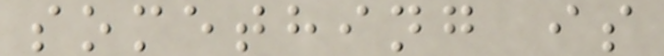something is
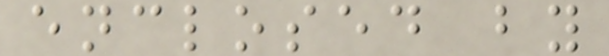enclosed by
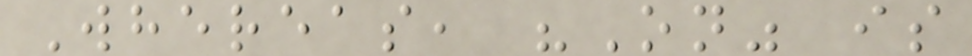Whereas, "On" is
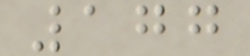177
